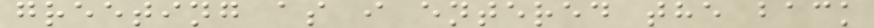greeting as i entered the back
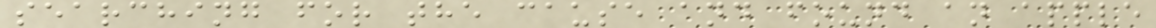searching for the cause and found an apple
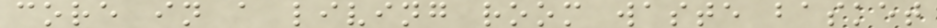core in a living room waste basket
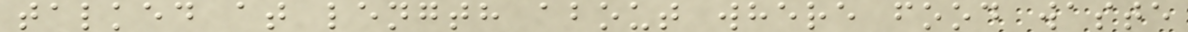talked at length about where food waste
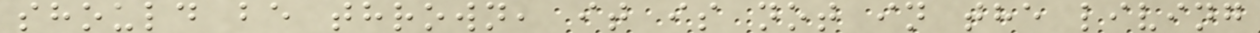should be thrown, it is not in the living
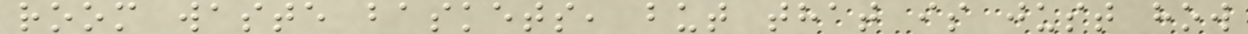room waste baskets, but that is just how
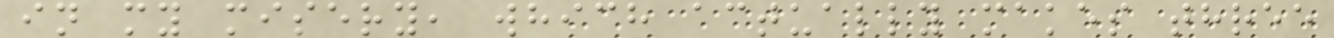in my misery, which actually makes three
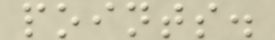points.
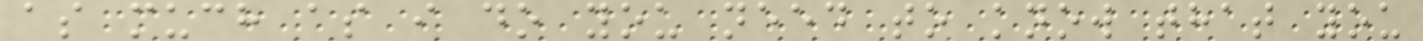as much as i do you need to know that you
